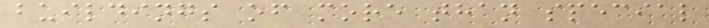buildings of more than special
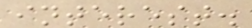interest.
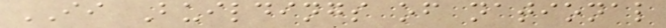II Buildings of national
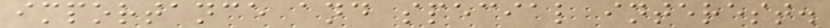importance and special interest.
